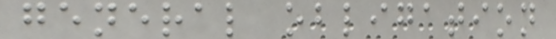general obligation
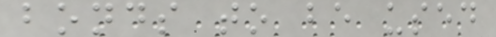bonds to be used
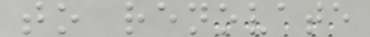to renovate
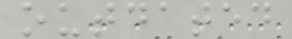outdated
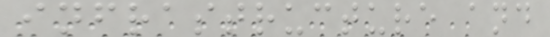infrastructure and
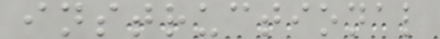instructional
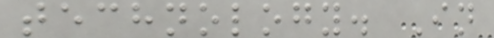technology. In
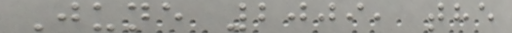June 2009, the
